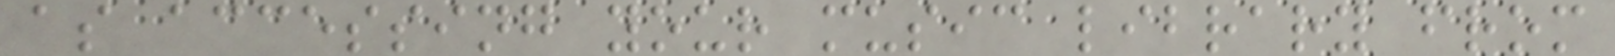as accessing your music library from
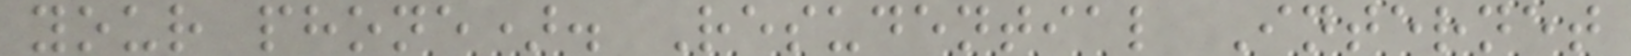your phone). Resudential Internet
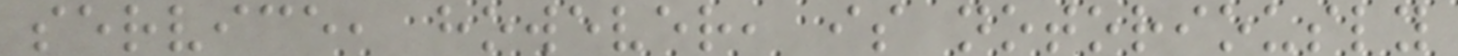service, however, is notoriously
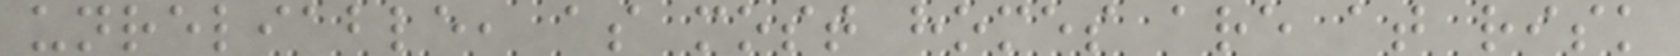unreliable, as most homes are at risk
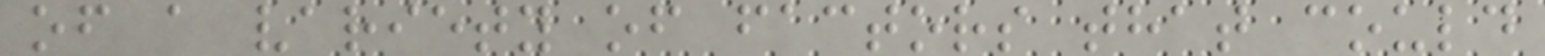of a variety of factors that could
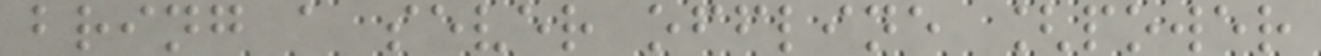bring a sever offline [power
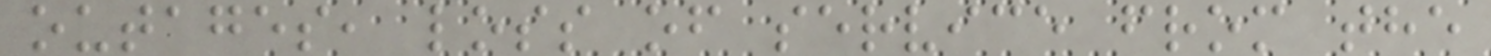outages, loss of service from the
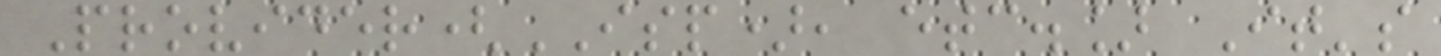Provider(ISP), etc.] It's
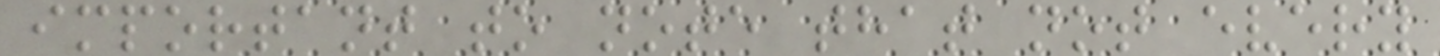important to note that not every
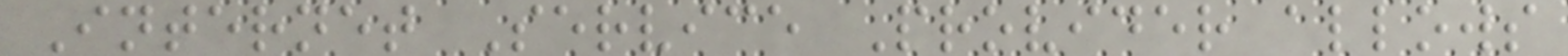Internet Service Provider allows
